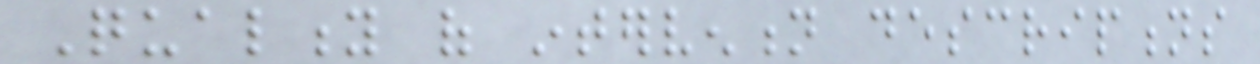Quality of intervention descriptions
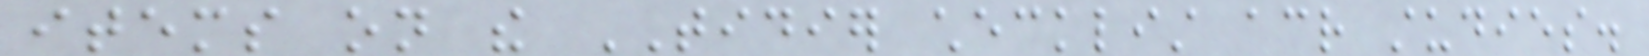items on the TIDIER checklist across studies.
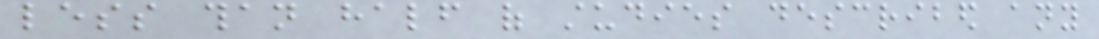less than half of studies described any
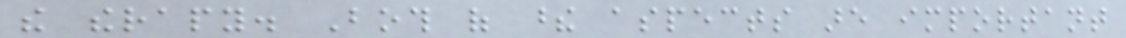the therapy. Both of these aspects are important
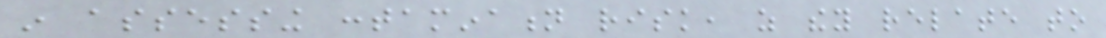in assessing contamination risk, as they relate to
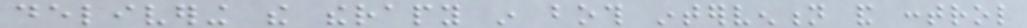delivering the therapy in both intervention and control
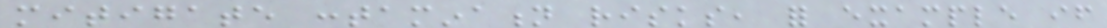mitigate contamination risks, for example if
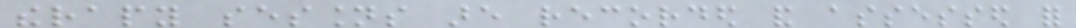therapy sessions are recorded and assessed for
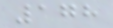178
